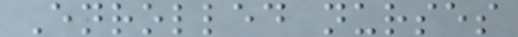Enrolled nurses
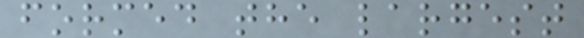formed the largest
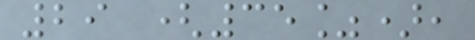29 (35%),
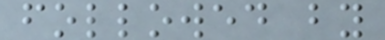followed by
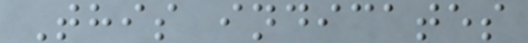This indicates
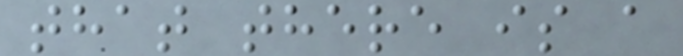that there is a
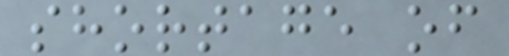shortage of
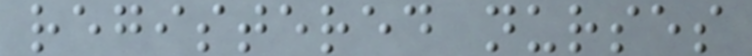registered nurses
